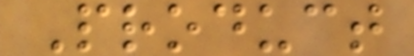Product
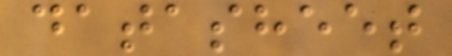datasheet
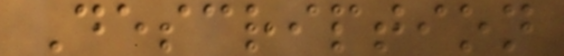Description
